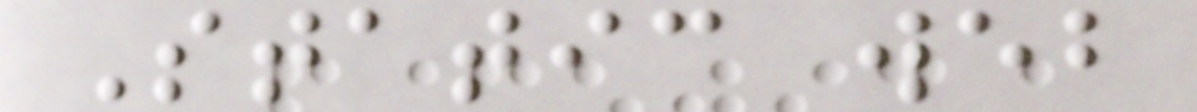Static web
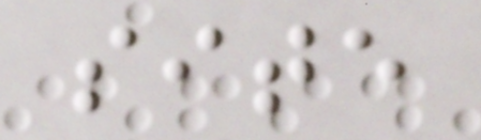site
